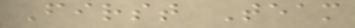First Team
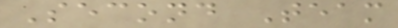Second Team
